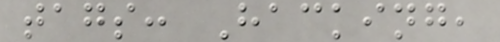tags: Hacking,
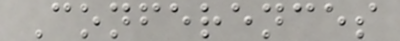Conferences
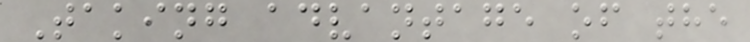Taking advantage of the
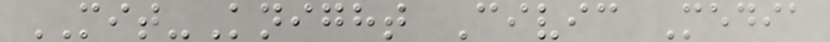MIT-Knight Civic Media
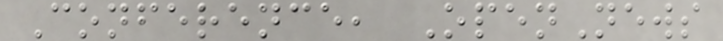Conference, OpenNews
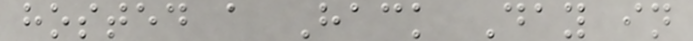hosted a Hack Day in
